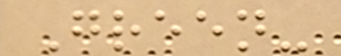Green-
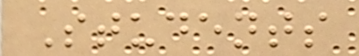Students
